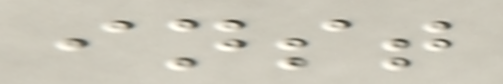inst
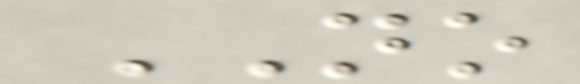NO
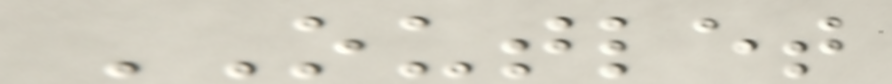OUTLET
